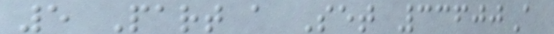5 Part a Set 33600A
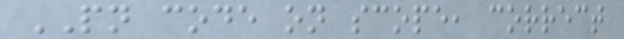PN code on scope, correct
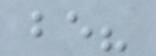be?
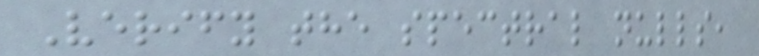Verify the spectral nulls,
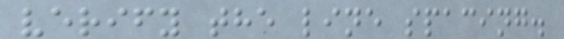verify the line spacing.
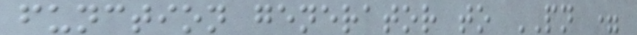function generator to PN =
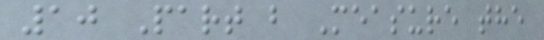10 Part b Measure the
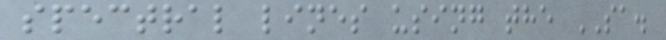spectral lines using the SA.
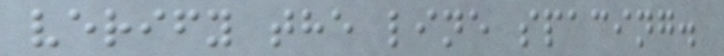verify the line spacing.
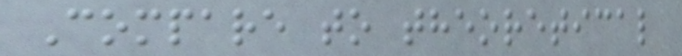Compare to theoretical
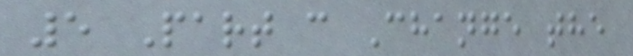5 Part c Change the
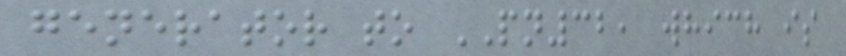generator to PN32, which is
